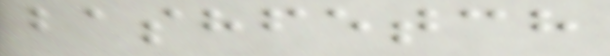bashfetch
